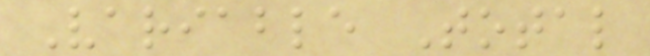Variable Total
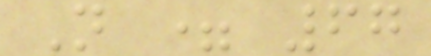N = 67
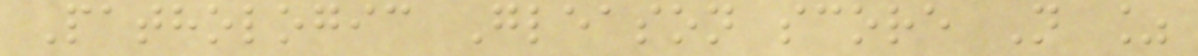Pathologic Gleason score N %
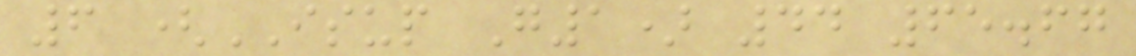6 (ISUP G1) 44 65.67
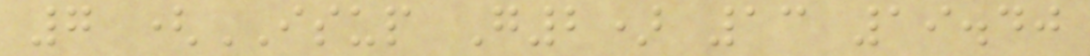7 (ISUP G2) 13 19.40
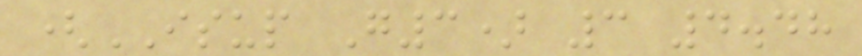(ISUP G3) 3 4.48
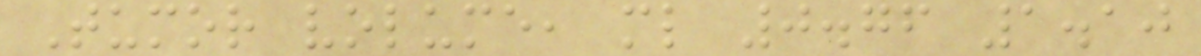Tumor volume, ml 0.76 1.10
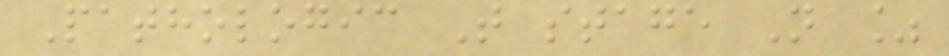Pathologic T stage N %
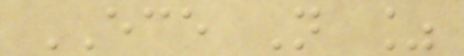ECE N %
